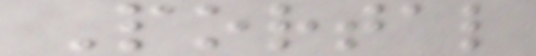Portal
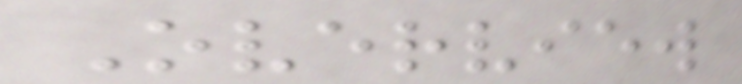Overview
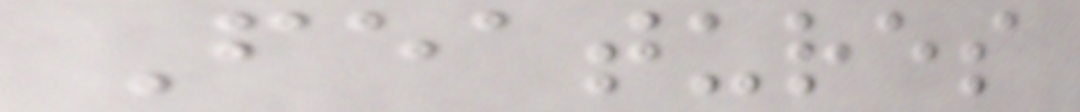Features
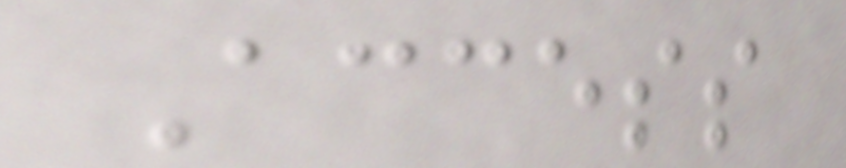Access
